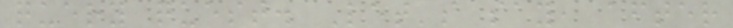query quest. Let's say, after
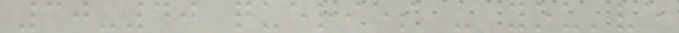30-40 queries - you've
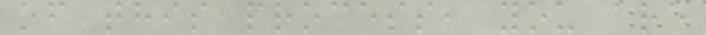of this process, you are
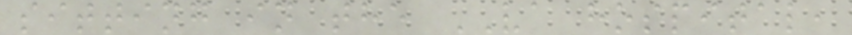sitting in the VA hospital,
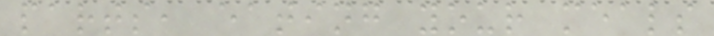parts, eating your meals
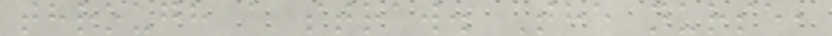through a straw. The nurse,
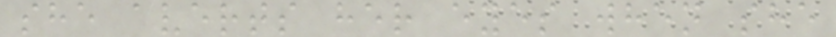she averts her eyes when she
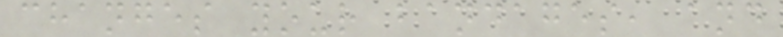changes your bandages, and
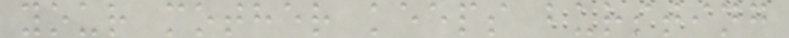your mother keeps bursting
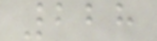228
